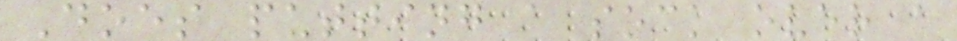Does putting a sock over a
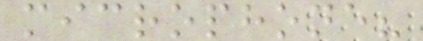microphone?
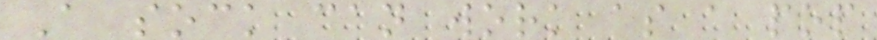A sock can work as a pop
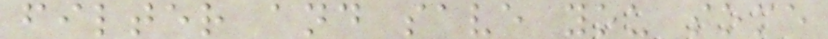filter and save you some
